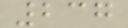237
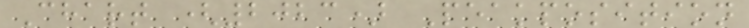Chart (2023) Peakposition
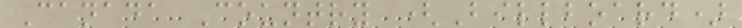Canada Country (Billboard)
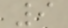9
